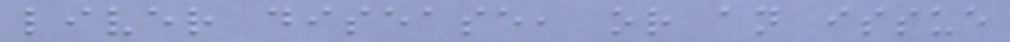liver disease, or an issue
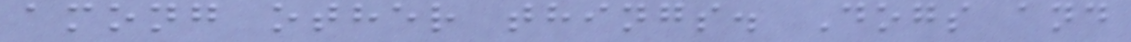among other things. Dogs and
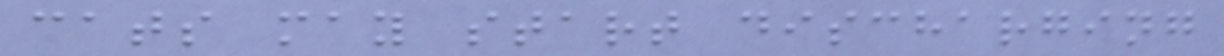cats may start discharging
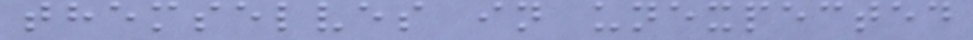themselves in unexpected
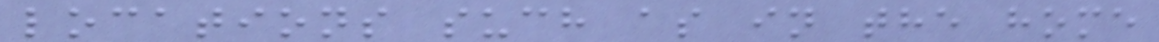locations such as in the home
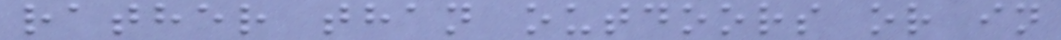rather than outdoors or in
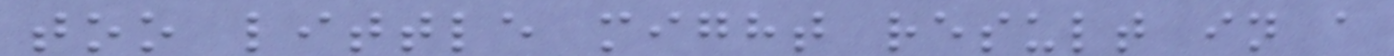too little might result in a
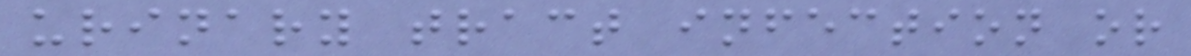urinary tract infection or
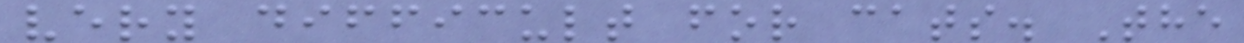very difficult for cats. The
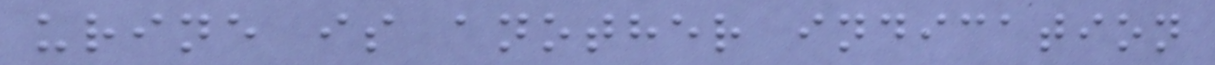urine is another indication
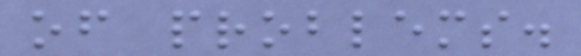of problems.
